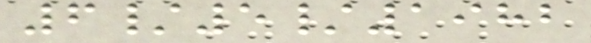6/5/1982
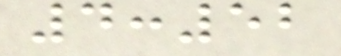4:52
